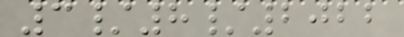3/8/2022
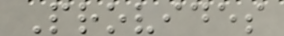Provides
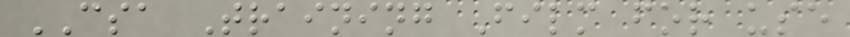CSA Training Film for use
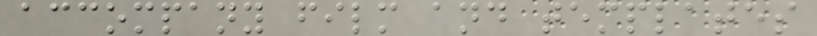accompany film and templates
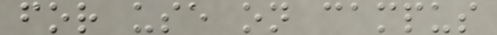for use on campus
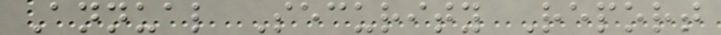Annual Security Report
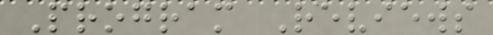Program Reviews
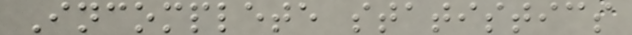Incomplete statistics
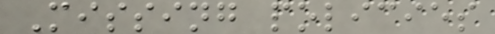Missing policies
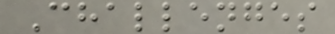Challenges
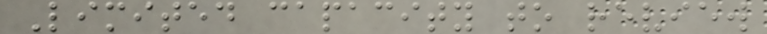Limited capacity to review
